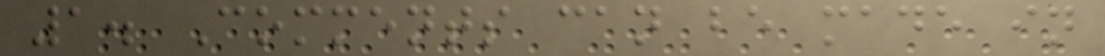1. Comments can be made in
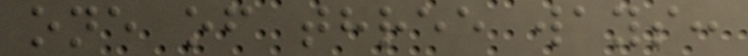one of three ways:
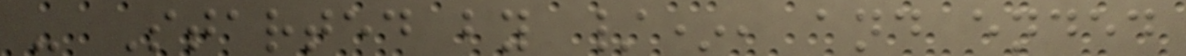- Started by /*, and ended
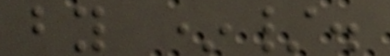by */.
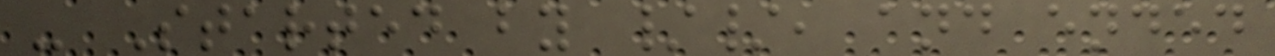- Started by //, and ended
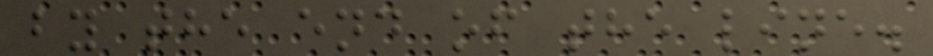by the end of the line.
